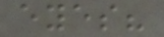eyes?
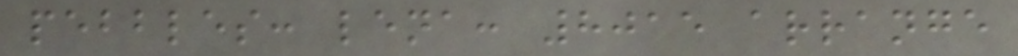pebbles: lena: 8015 arrange
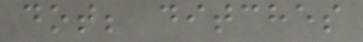dot; ditches
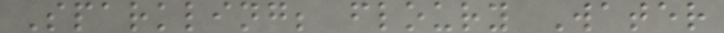Sparkling; floury Water
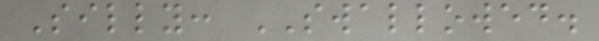Silly: SWALLOWED.
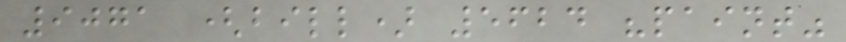9071 (bill) 5624 "paint"
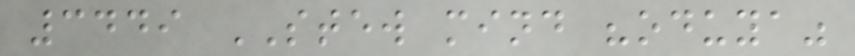3449 STEW mind "oduya"
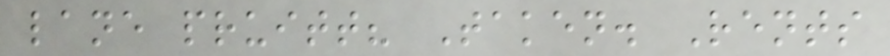lane pruitt? Taken. Rents
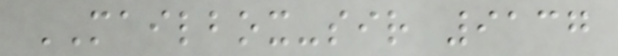MAILBOX-sir 9137
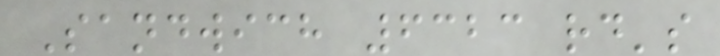Sandwich 6323 rd's
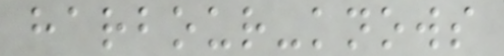harbour-knows
